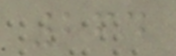264
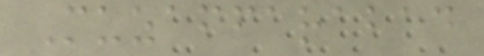Muzaffarabad
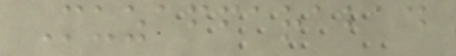Muzaffarabad
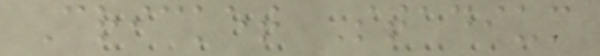Cricket Stadium
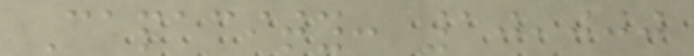Capacity: 10,000
